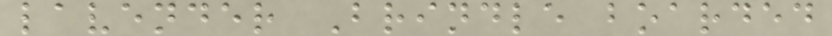lavender Brindle boarded
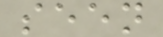seen
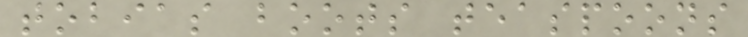tobias boots teaspoons
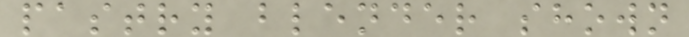pastry blender shown
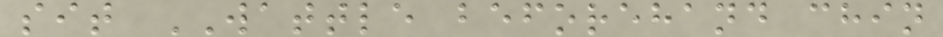sit WATTLE beforehand chin
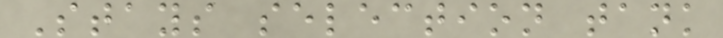Stays selection tank
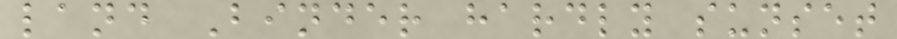land Binder hardly sunset
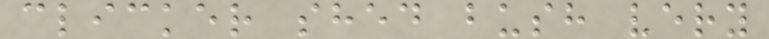clicker shed bush very
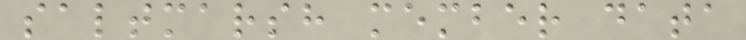saltmarsh member data
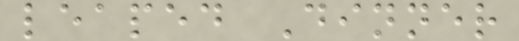leaped Dinner
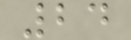24
